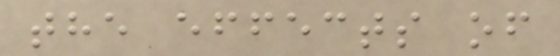the effects of
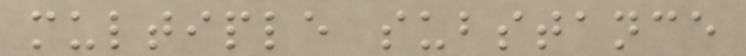multiple substance
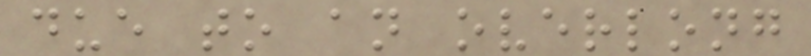due to an overlong
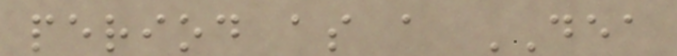period as a DEA
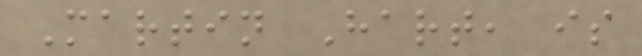Martin Hart, is
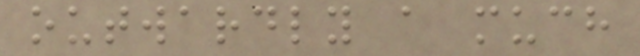outwardly a much
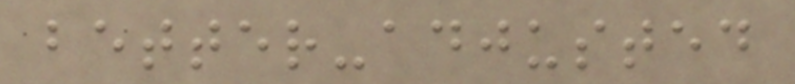better-adjusted
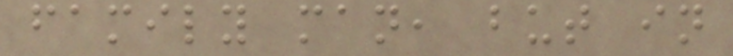family man, but in
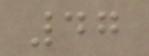47
